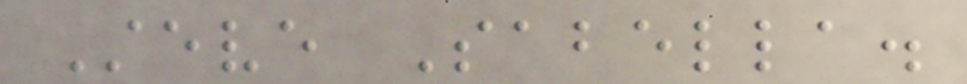Steve Sabella.
